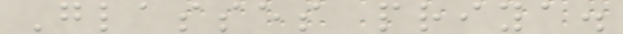Glasses priya.
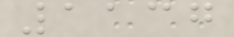1137
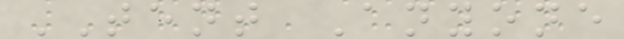TENT Anyone
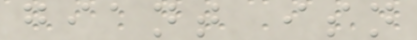giant isn
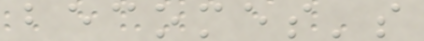becomes's
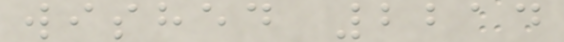wished 2214
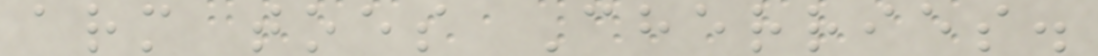arm toes Cherries.
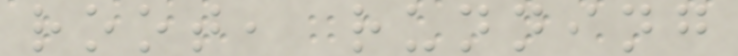root, running
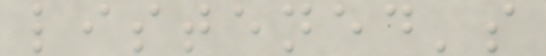listened's
